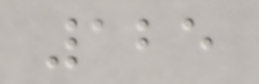125
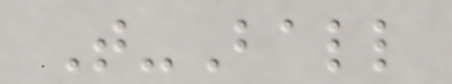T-Ball
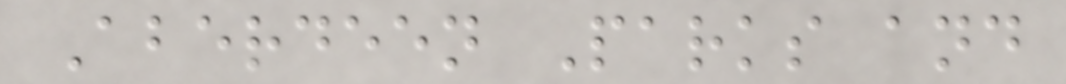Aberdeen Parks and
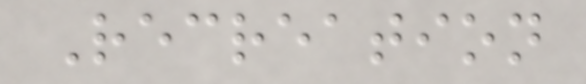Recreation
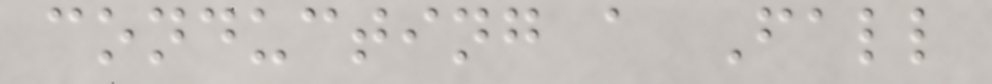conducting a Fall
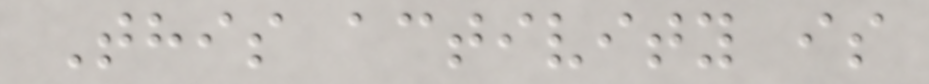This activity is
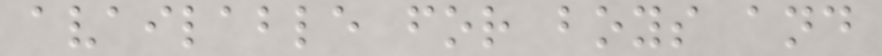available for boys and
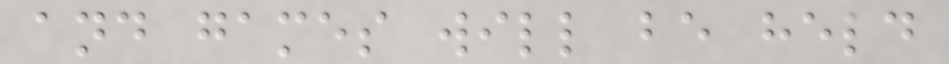and games will be held
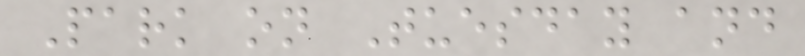Park on Tuesday and
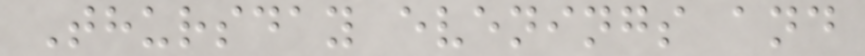Thursday evenings and
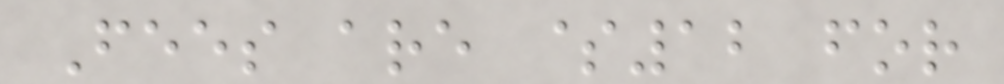Fees are $12 for
